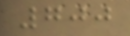700
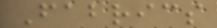Fabrics
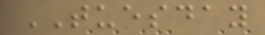TUESDAY
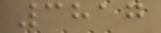3817
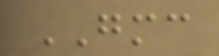GMC
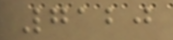7120
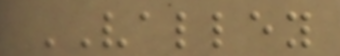VALLEY
